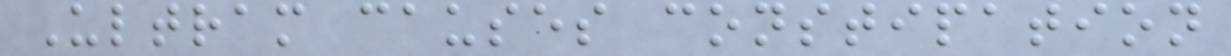Ultram causes constipation
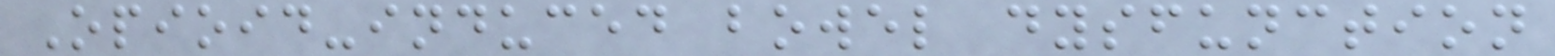Opioid-induced bowel dysfunction
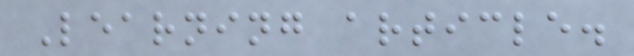Learning article.
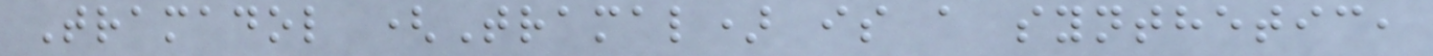Tramadol (Tramal) is a synthetic,
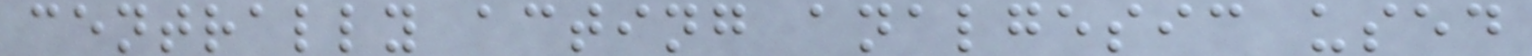centrally acting analgesic used
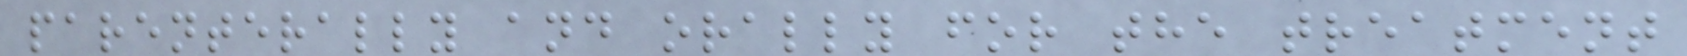parenterally and orally for the treatment
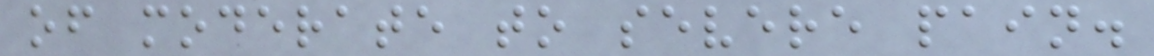of moderate to severe pain.
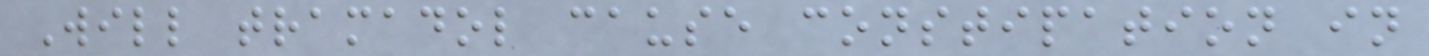Will tramadol cause constipation in
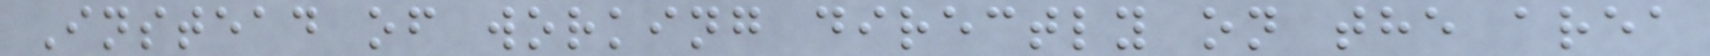Instead of working directly on the area
